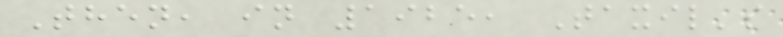Then, in 1925, Taxil's
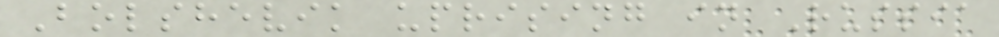Bolshevik uprising in Russia
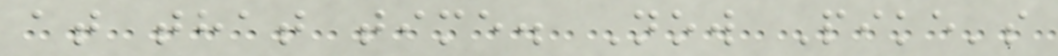at that time. Now Pike's
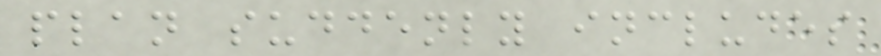plan suddenly includes
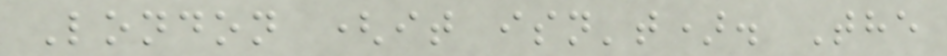London (it isn't). The
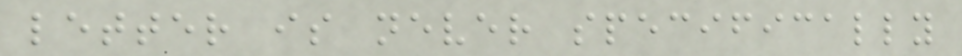letter is never specifically
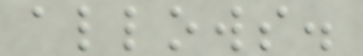allows.
